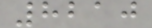8210
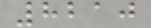8210
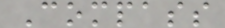Compass
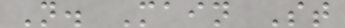N. Main St
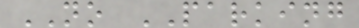NO PARKING
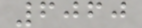6060
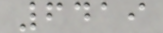6419
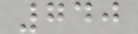740
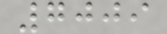7009
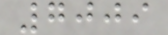7009
